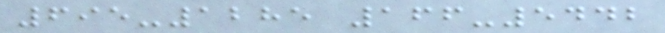695-1285 166-5442
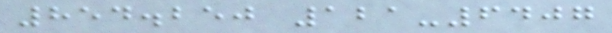854.250 121-6407
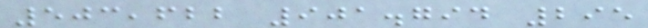503,622 901.794 295
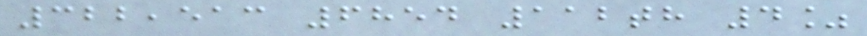322,513 6854 112th 4%
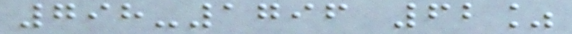798-1796 62%
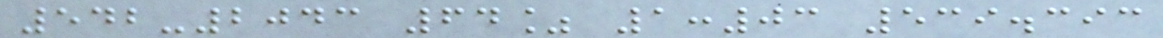542-2043 64% 1:03 539.393
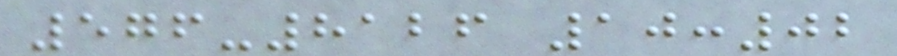576-8126 10:02
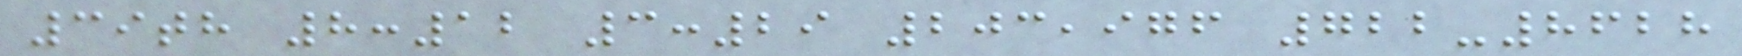39th 8:12 3:29 203,976 722-8628
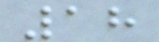18
